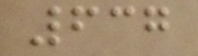637
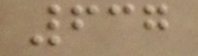637
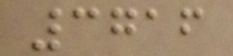3716
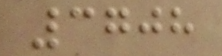3708
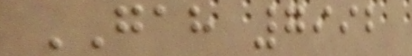GAH 7992
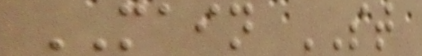MAIN ST
